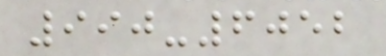990-6052
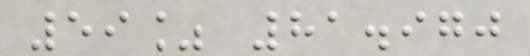59% 81.970
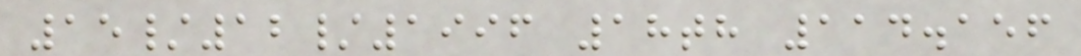15/12/1996 18th 114.156
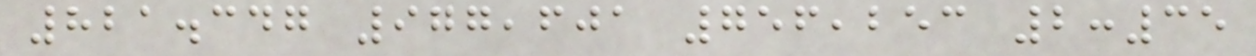821.347 977,601 756,253 2:35
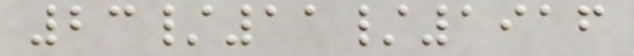23/11/1916
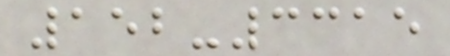152-3315
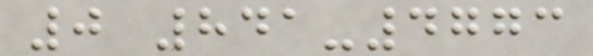0 841-4773
